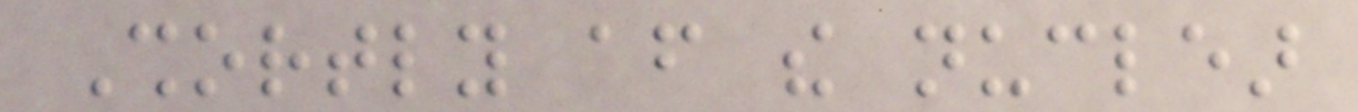Shortly after the nuclear
